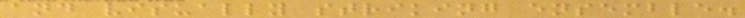and visually striking ensemble.
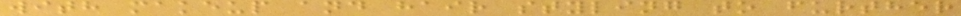with makeup and hair styling to further
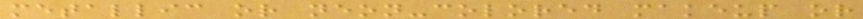metallic or neon-colored makeup or
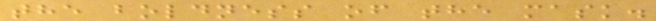the boldness of the mask.
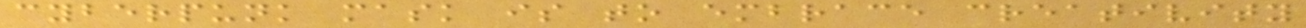cyberpunk mask is to embrace creativity
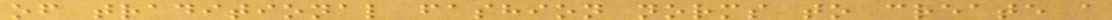of traditional fashion norms to create a
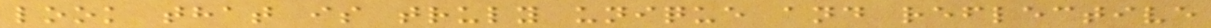look that is truly unique and reflective
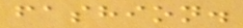fashion.
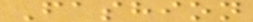Fashion
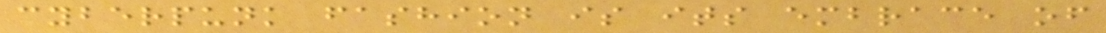cyberpunk fashion is its embrace of
